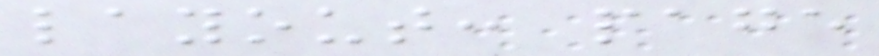layout: page
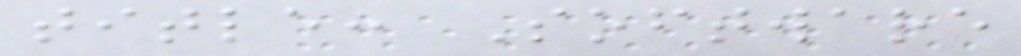title: Software
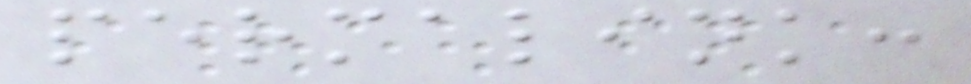permalink:
